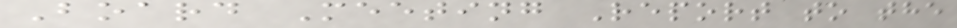Board Meeting Report to the
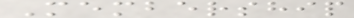Membership
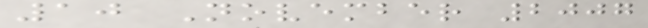10 November 2007
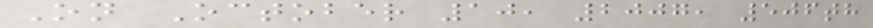On October 10, 2007, 506th
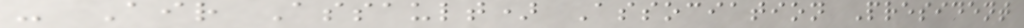- Air Assault) Association President
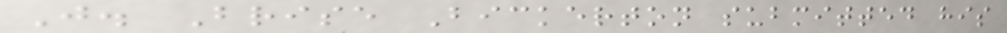J. Brise Bickerton submitted his
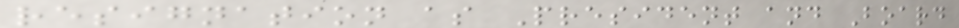resignation as President and Board
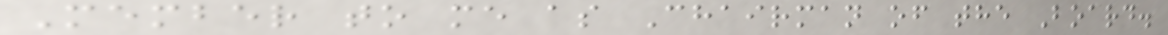Member to me as Chairman of the Board.
